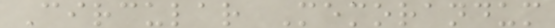Circular Memorandum
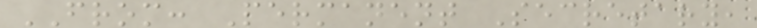FROM: Permanent Secretary,
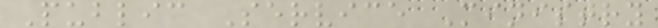Public Service Ministry
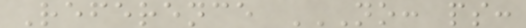Reference NO: PS:
